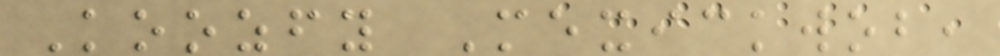Koozfy Mexickwob,
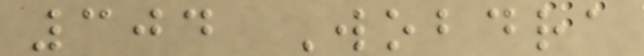304 Wobdra
